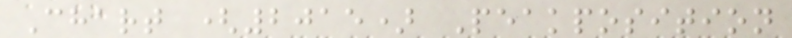Chart (2015) Peakposition
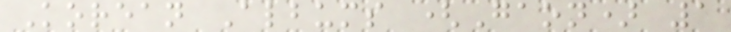Korean Albums (Gaon) 1
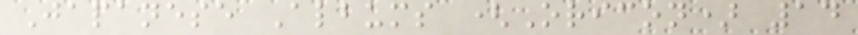Japanese Albums (Oricon) 14
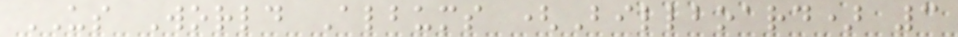US World Albums (Billboard) 3
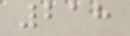218
